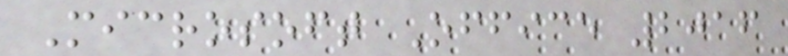Microsoft Office 2016
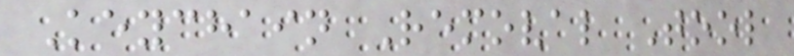Keychain Removal Tool
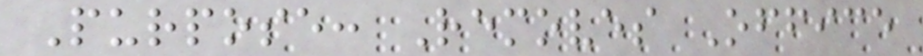Purpose: Removes Office
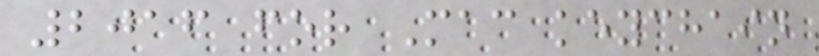2016 for Mac keychain
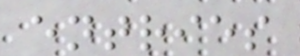entries
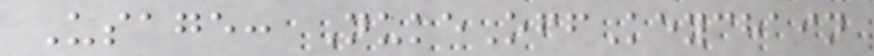Usage: NukeOffKeychain
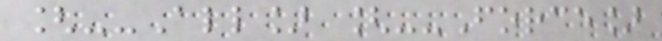[--All] [--Force]
